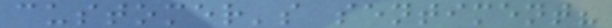customer's sentiment?
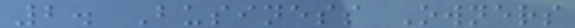2. Business Owners
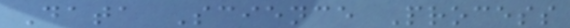Data Science Process
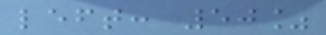left: 50%
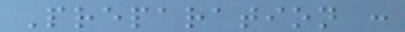Preparation :
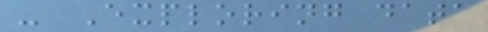- Exploring data
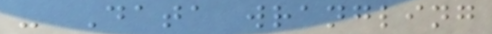- Data wrangling
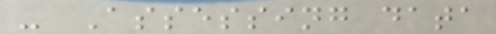- Assessing data
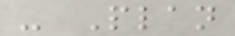- Plan
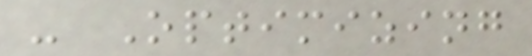- Optimizing
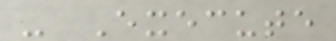- Execute
